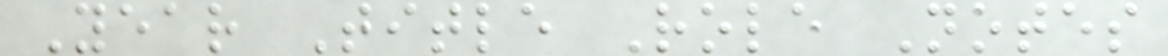Year Title Role Notes
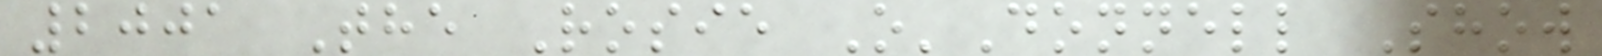2001 The Rosie O'Donnell Show
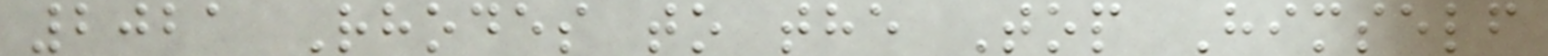2021 Rhodes to the Top Himself
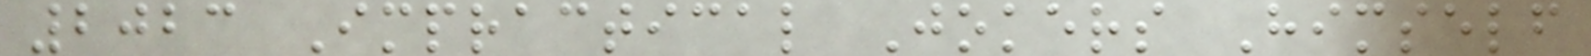2023 Impractical Jokers Himself
